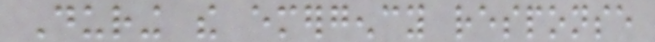During the emergency response
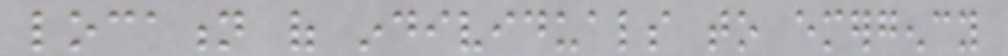location of individuals to emergency
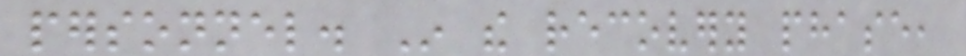personnel. In the recovery phase,
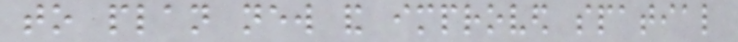to plan new and improved spatial
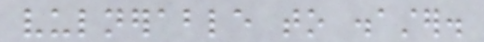vulnerable to disaster.
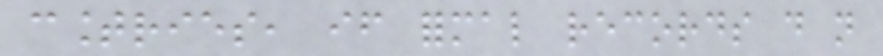countries, if formal records do not
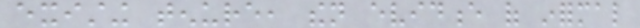existing tenure, then evidence of informal
